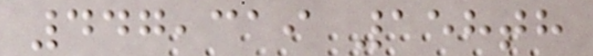447,319 158th
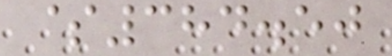$384.50
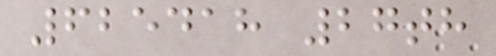625418 27th
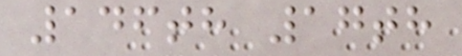146th 17th
